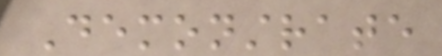Demonstrate
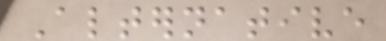Alternative
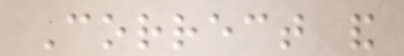Correct and
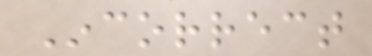Incorrect
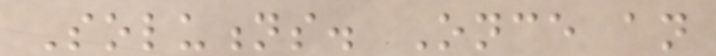Solutions. Once an
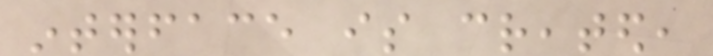interface is created,
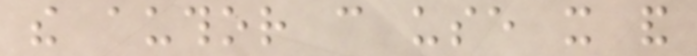the author can use it and
